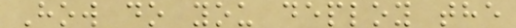How do you deploy the
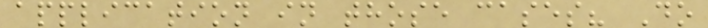application in those cases? Do
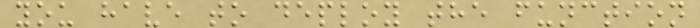you have to deploy the function
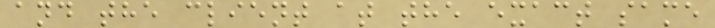and the client at the exact same
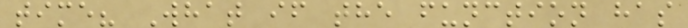time? What if the function has
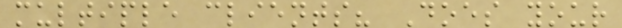multiple clients? Does your
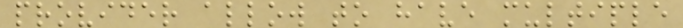provider allow to have multiple
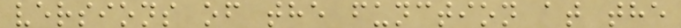versions of the function at the
